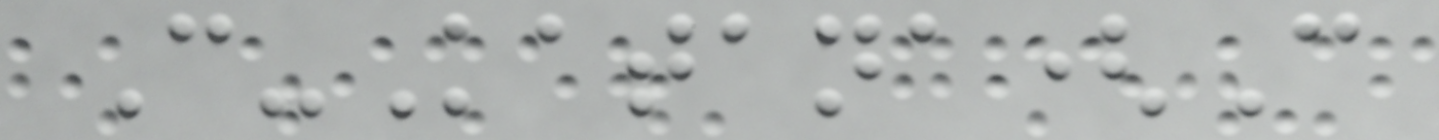C-Katana(C
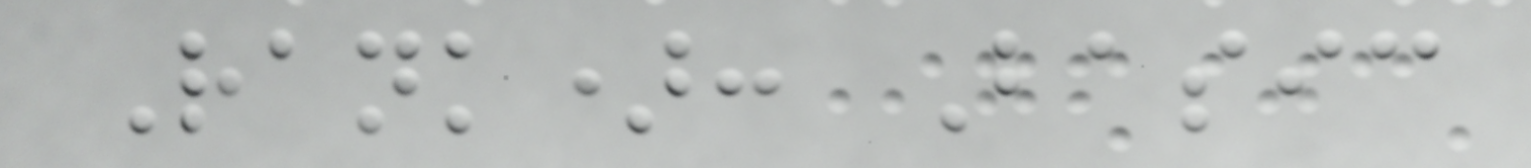Rank): Basic
